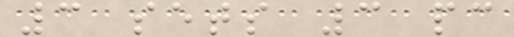3 sets 3 pc
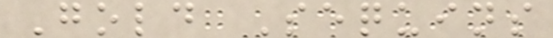Gold Sequins
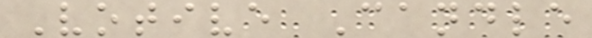Votive Candle
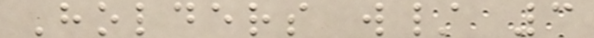Holders w/ 3
